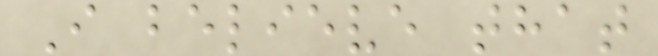I believe that
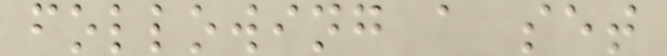following a set
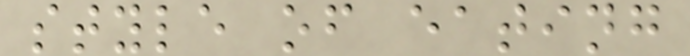style of eating
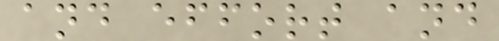and effort and
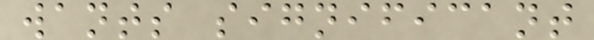wants significant
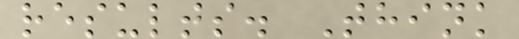results. Think
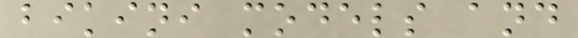bikini models and
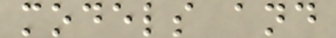models and
